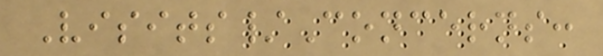Visits/Concerns:
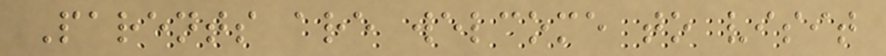Parents are welcome to visit
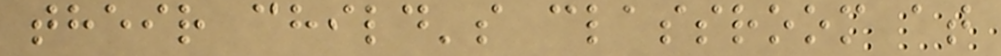their child's classroom at
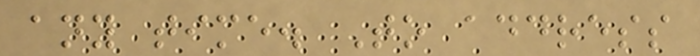any time. To address
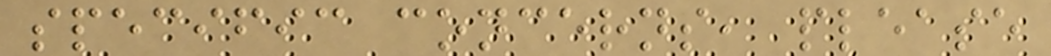specific concerns, please
